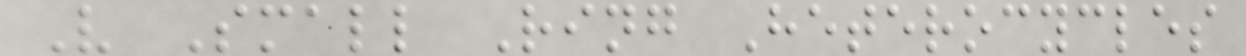V Small Ring Heterocycles
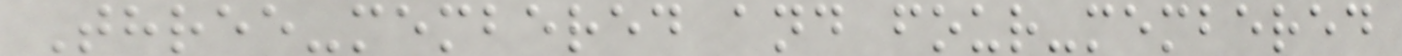Three-membered and four-membered
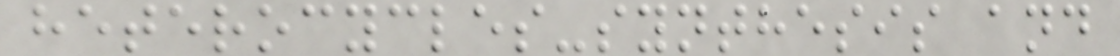heterocycles-synthesis and
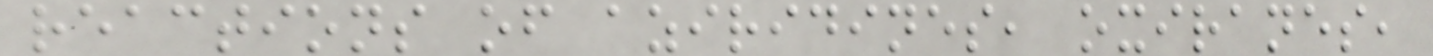reactions of aziridines, oxiranes,
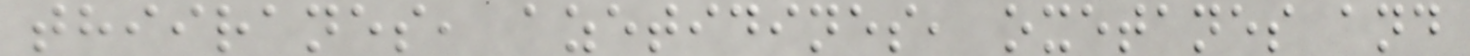thiiranes, azetidines, oxetanes and
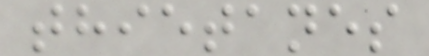thietanes
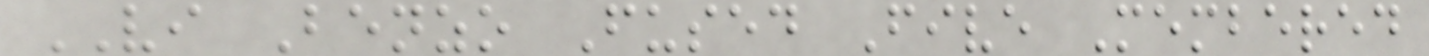VI Benzo Fused Five Membered
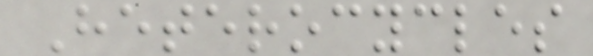Heterocycles
